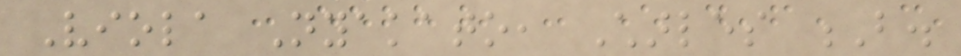Viola Nyakato, Charles B.
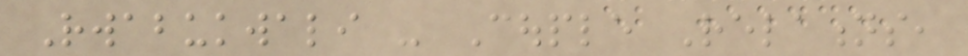Rwabukwali - Couple Relations,
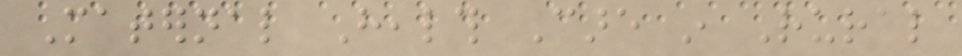Maternal Health Care in Rural
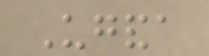Uganda
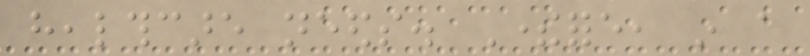healthcare needs. Therefore, in a
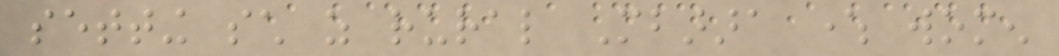setting such as rural Mbarara where women
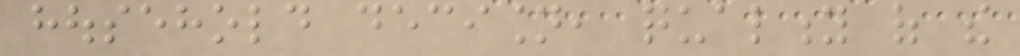household decision, quality of the
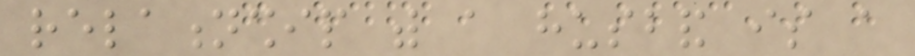relationship with a husband is a
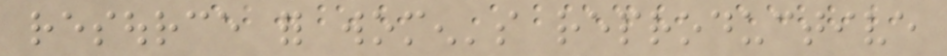resource for women's reproductive
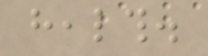health.
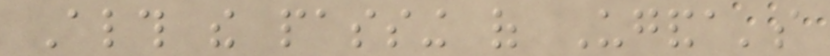Although the passing of Uganda's
